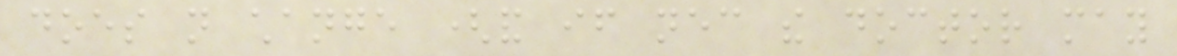does not change (and if necessary the doctor may
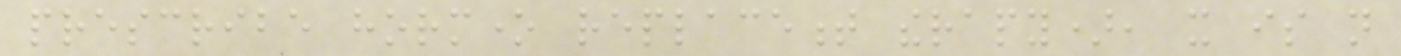prescribe hormone replacement therapy), it is not
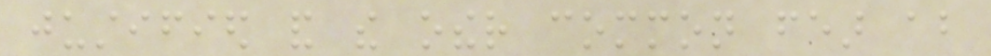justified and the other common fear about
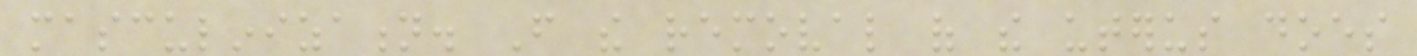masculinization. From the removal of the uterus does
